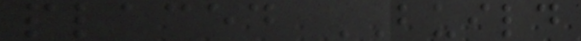placed BUILD
